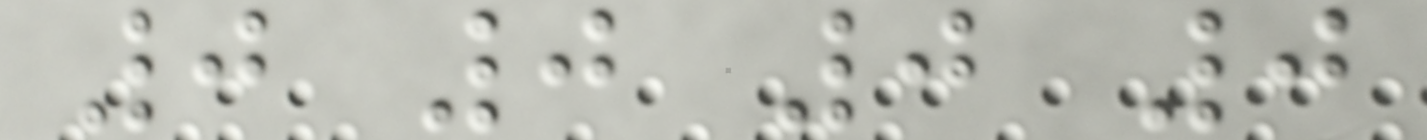0 0 0 0
